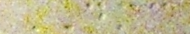DMC
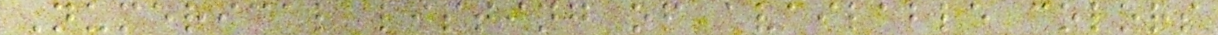Numerical listing of available colors
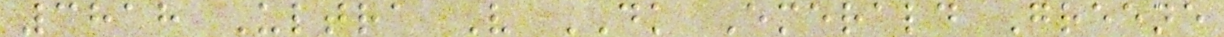3818 Ultra V DK Emerald Greene
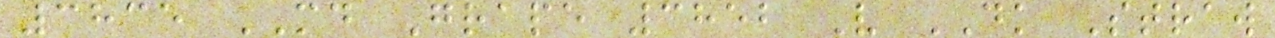3835 MD Grape 3852 V DK Straw
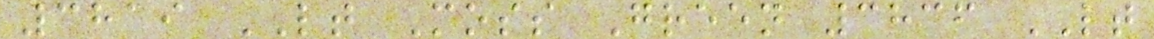3819 LT Moss Green 3836 LT
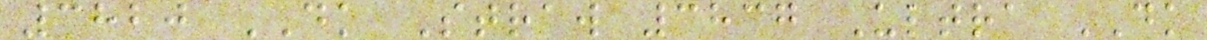3820 DK Straw 3837 Ultra DK
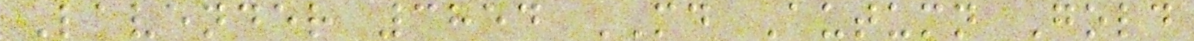Lavender 3854 MD Autumn Gold
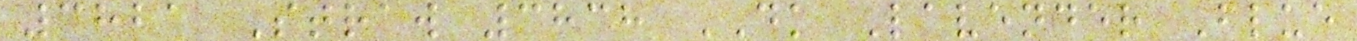3821 Straw 3838 DK Lavender Blue
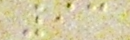93
